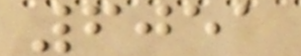6051
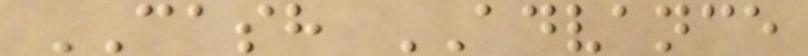CASH ADVANCE
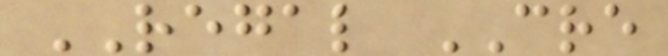REGAL CRE
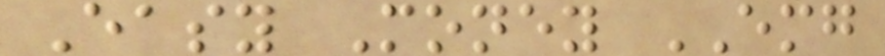Easy Money EMG
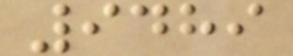9489
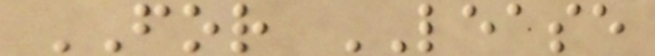FOR LEASE
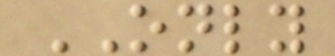ONLY
